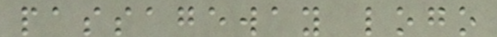passageway logo
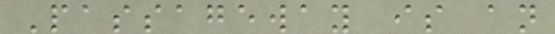Passageway is an
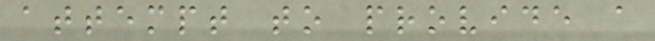attempt to provide a
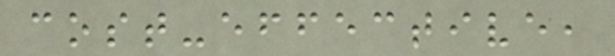cost-effective,
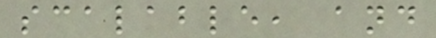scalable, and
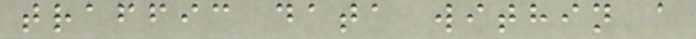traffic data within a
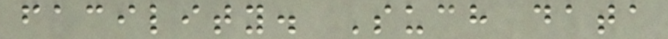facility. Such data
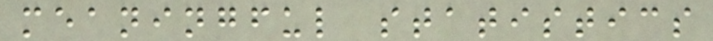meaningful statistics
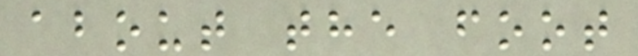about the foot
